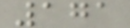171
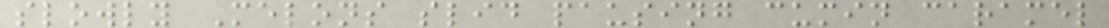slowly Melons slid pausing cumin caramel
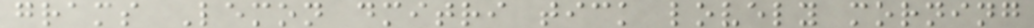grams Lemon dmitri tick lovely morning
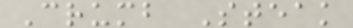Crumb Steak
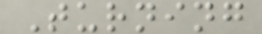Turning
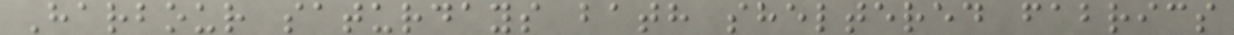Harbour saturdays bath sheltered fabrics
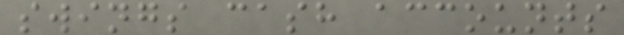swings cash accounts
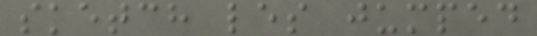sketch les jumped
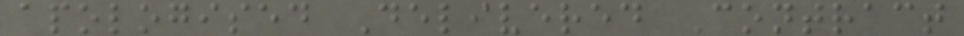apologised Delivered Contract
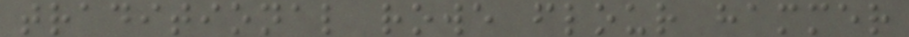traditional rowe flour hammer
